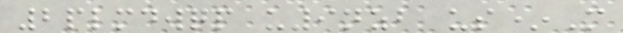2plmdwqp u9nzb us*M
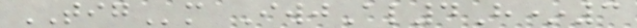TIGm IwjAl4H*3
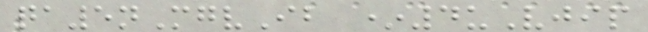qa5nMgvIb *4uVjip
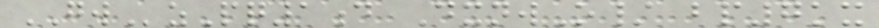GWzPq1d DxnwO/ bp7kx
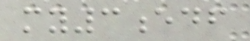my3edf
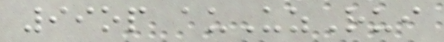99op auUzRui
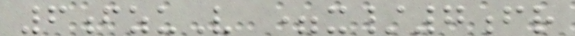6fzuV =x/7fr
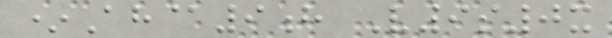*Ah@9h V9s0x
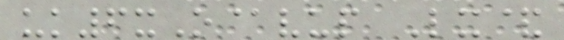uk6xO@vup Lx&
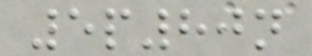5p80n
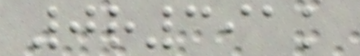0r391k
